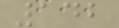142
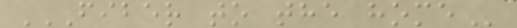FIBER TO THE HOME
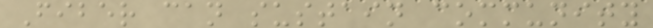Fiber can sustain community
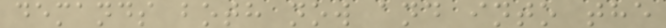demands both now and into the
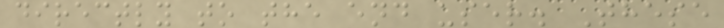directly to the end user. These
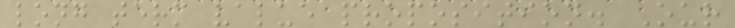long term value proposition. Our
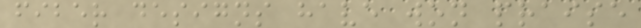fiber designs have won praise
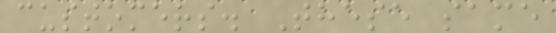customers. These same
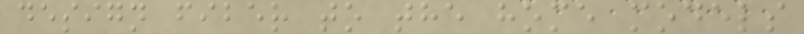design fiber to the home models
